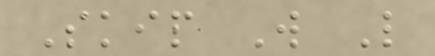Skip W L
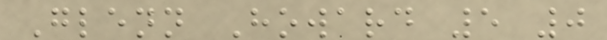Glenn Howard 5 0
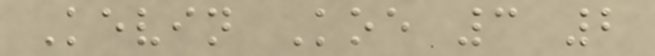Kevin Koe 3 2
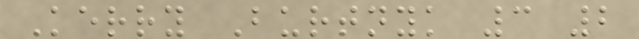Kerry Burtnyk 3 2
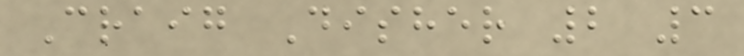Craig Disher 2 3
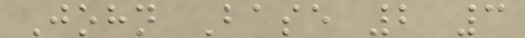John Base 2 3
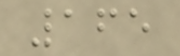165
